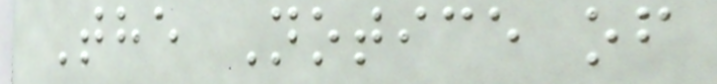The Notice of
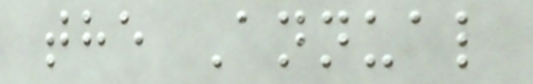the Annual
